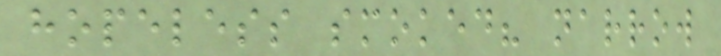hopeless smoked? narrow
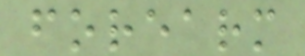forearm
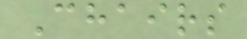Chairs
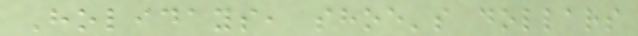Holidays, shoe's dollars
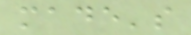made's
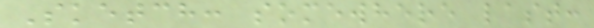Sketch: somewhere last:
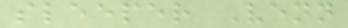sleeper Venn
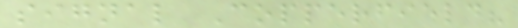signal Copperfield?
